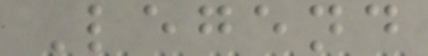Legend
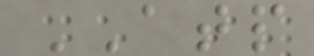ATP
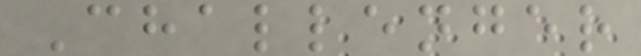Challenger
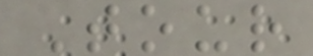Tour
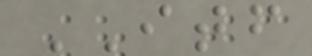ITF
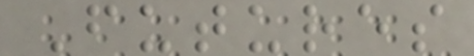Futures
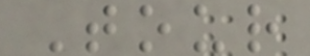Tour
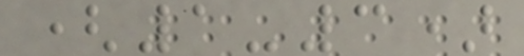(1-3)
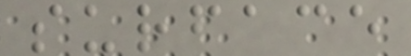surface
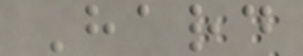Hard
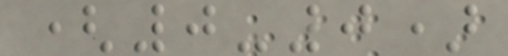(0-0)
